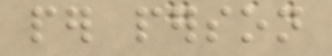per person
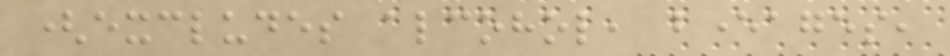(excludes alcohol, beverages,
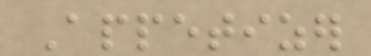Appetizer
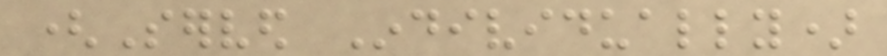(Served Individually)
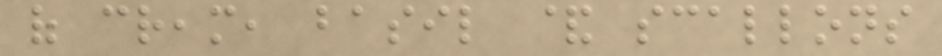of cream, basil & scallons
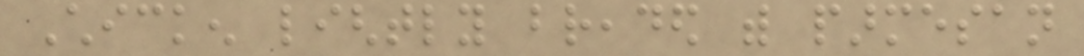Chicken lightly breaded with parmesan
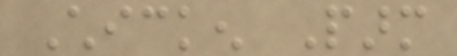Chicken Parm
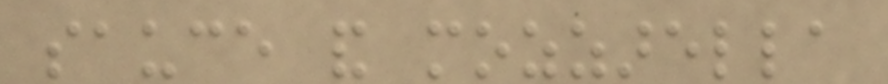sauce and mozzarella
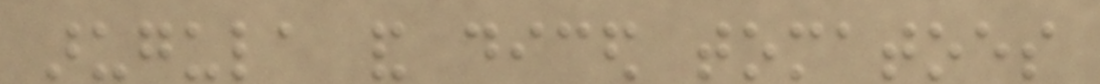arugula and diced tomatoes
